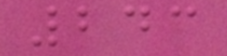243
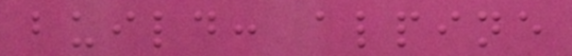build: alpine
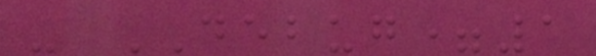- DEBUG=1
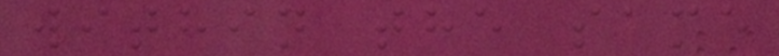within the same
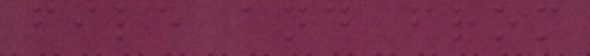file and from
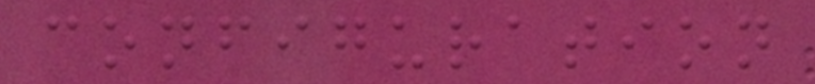configuration
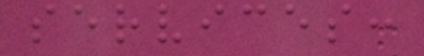services:
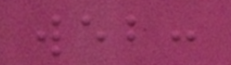web:
